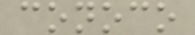conoco
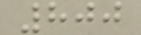800
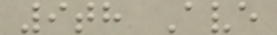9th Ave
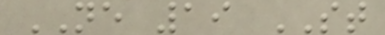NE 19 ST
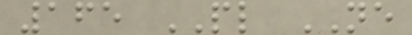165 PL NE
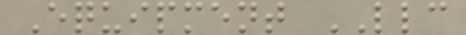Equipment LLC
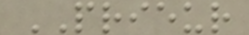PRIEUR
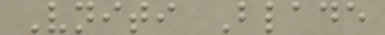Vniti Blade
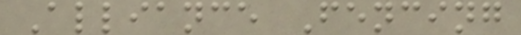Alliance Fencing
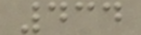434
